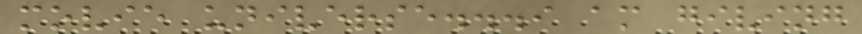movie universe...i am giving
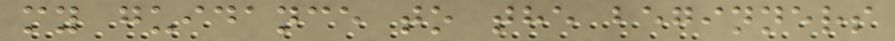my guidance to the beginners
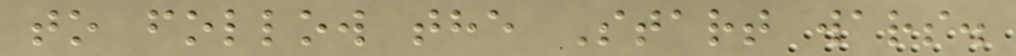to follow the Start wars.
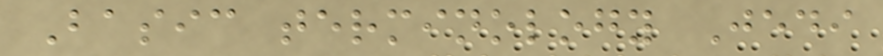Basic terminology Jedi
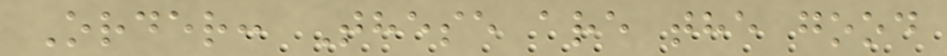Order: These are the good
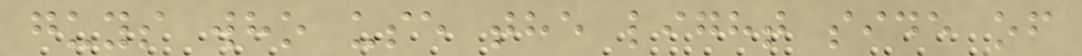guys who use the light side of
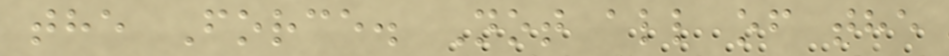the Force. Not all of the
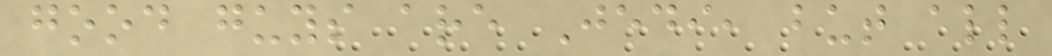good guys are Jedi, but all
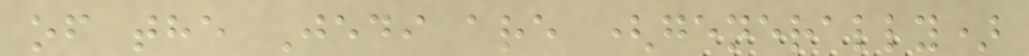of the Jedi are (generally)
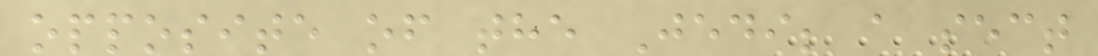opposite of the Jedi; a sect
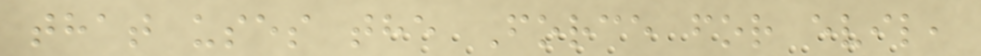that uses the Force for evil,
